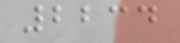2234
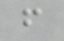f
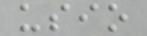usio
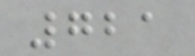721
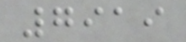7919
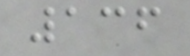136
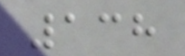138
